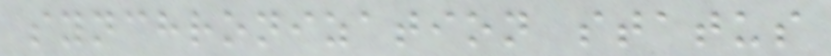synchronization status
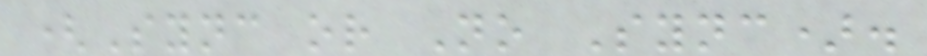(Sync or No Sync).
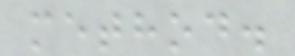method.
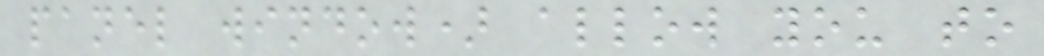panel window) allow you to
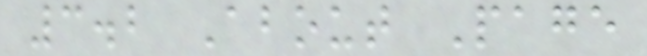3.2 About Page
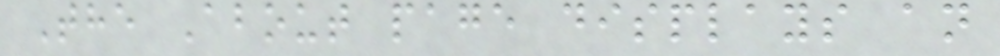The About page displays an
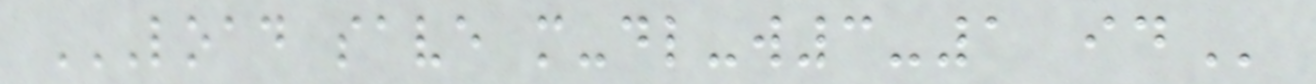LOAD SAVE M-DL-W3-1 ID
